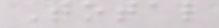Total
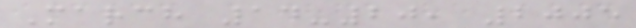March 14-20, 2005
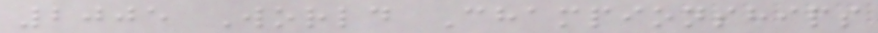2005 World Championships
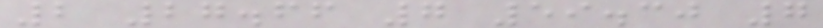2 27.66 7 59.30 7
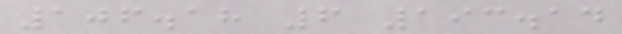106.18 6 193.14
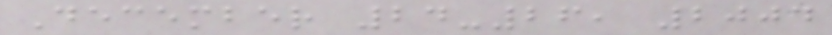December 24-26, 2004
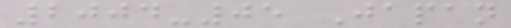2004-05 Japan
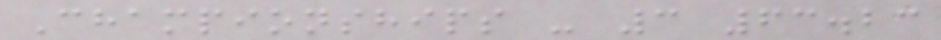Championships - 3 63.23
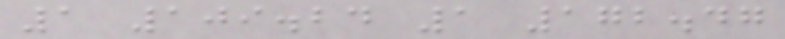1 109.24 1 172.47
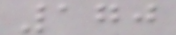170
